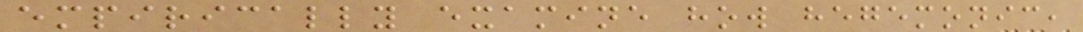empirically examine how hegemonic,
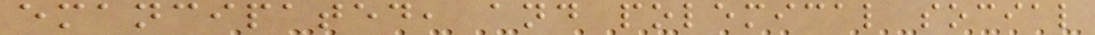emancipated, and polemical social
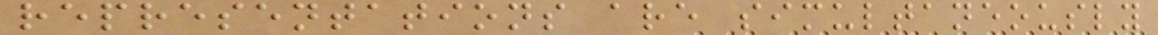representations are simultaneously
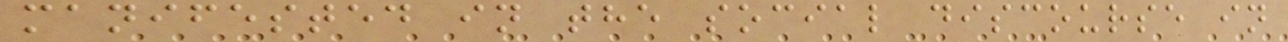manifested in the social discourse in
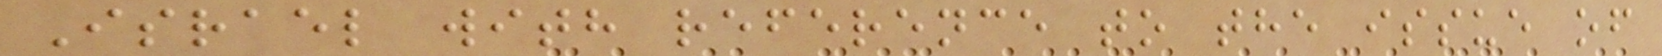Israel with reference to the issue of
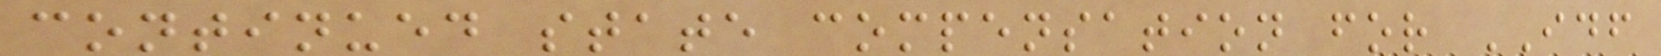continued state compensation for IDF
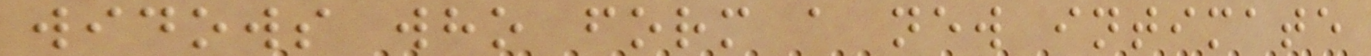widows who form a new intimate
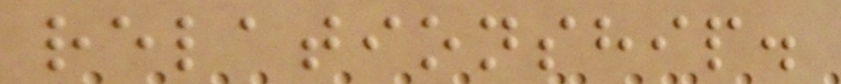relationship.
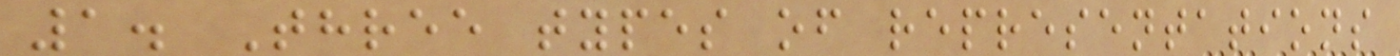1. Three types of representations
